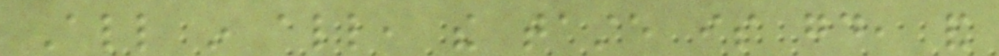All in all, the taste is good, and
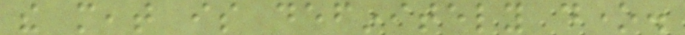the meat is definitely done.
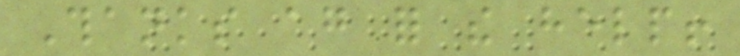Thanks again for the help!
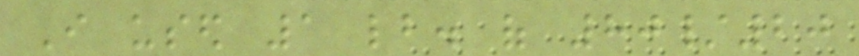I used 1 lb. of 80/20
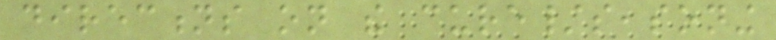directions on the cure/seasoning
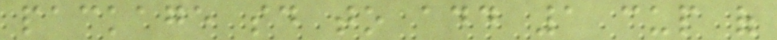package said to add 1 cup of
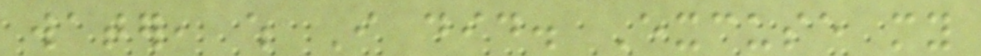water, which I did. Excuse my
